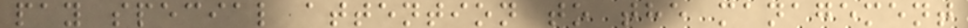pay special attention to the management
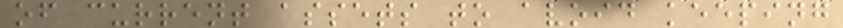of current assets to avoid keeping
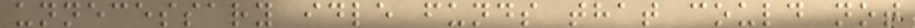unnecessary idle funds that could not
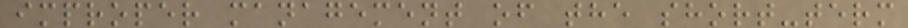improper management of the short-term
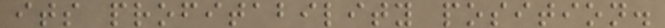its profitability position.
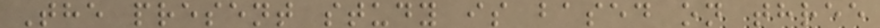The present study is based on three
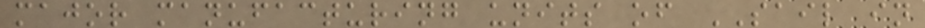major manufacturing units of SAIL in
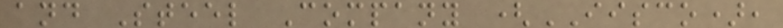and Steel Company (IISCO),
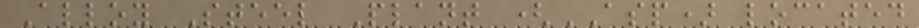Alloy Steel Plant (ASP) located
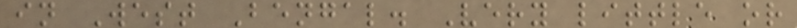in West Bengal. Very little or
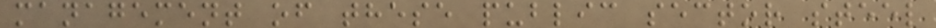management of these public sector steel
